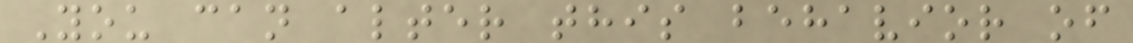You can alter this behavior of
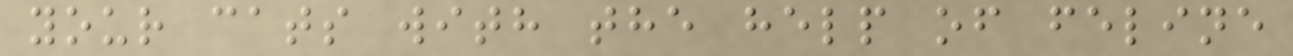your cats with the help of feline
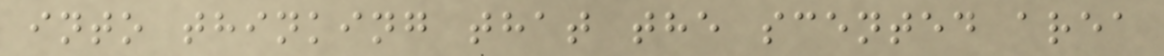into thinking that the scented area
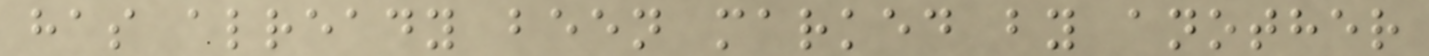has already been marked by another
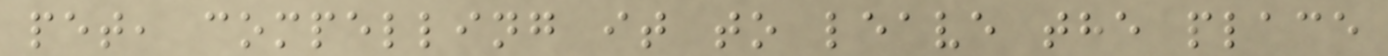pet, compelling it to leave the place
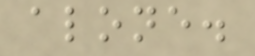alone.
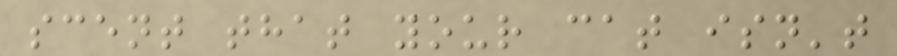scent that your cat isn't
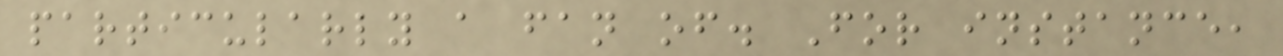particularly a fan of. For instance,
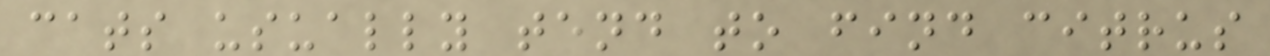cats usually tend to find citrus
